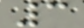3
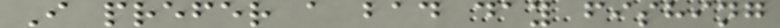I prefer a bad day fishing
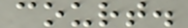court.
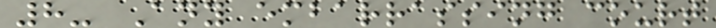8- Any embarrassing court
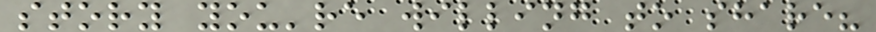story you're willing to share?
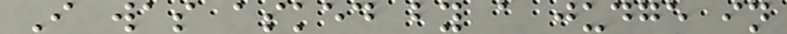I was asked by a judge in
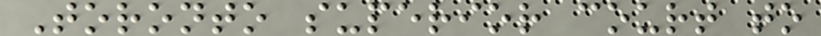Toronto superior court to
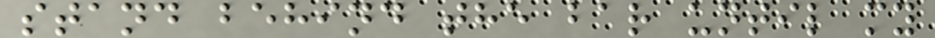stand behind the bar until my
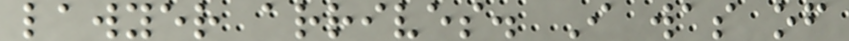lawyer arrives. I was of
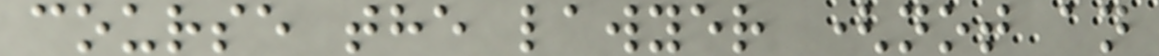course the lawyer (not an
